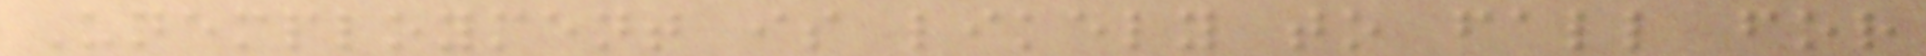Unemployment is likely to fall for
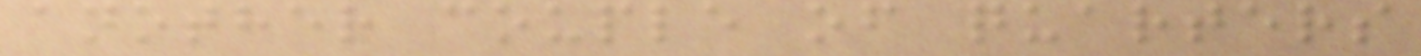another couple of quarters
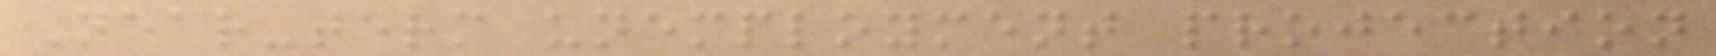Near-term unemployment projection
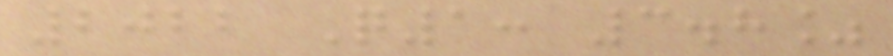2022 Q1: 3.8%
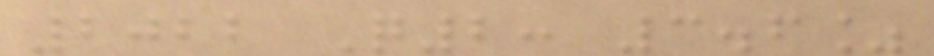2022 Q2: 3.6%
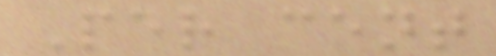Per cent
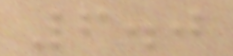6.0
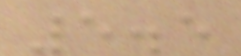5.5
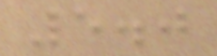5.0
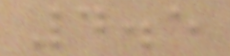4.5
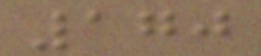170
